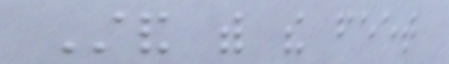Stand with the feet
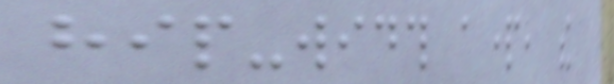hip-width apart, the
